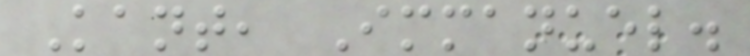Kant, Immanuel.
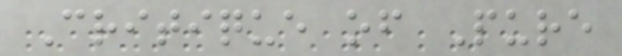Critique of Pure
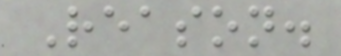Reason.
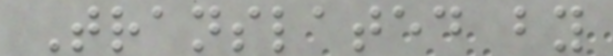Translated by
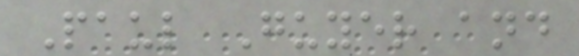Paul Guyer and
